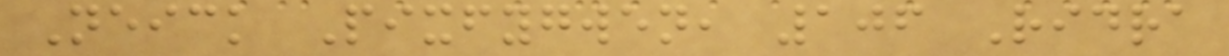Neick Pixfygwen, 106 Ridra
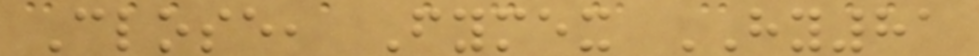Close, Fymex HY81
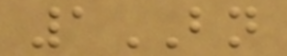1BN
